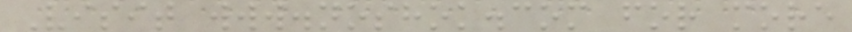Visit www.noshok.com for more
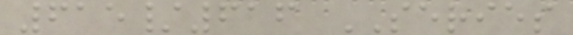615/616 SERIES
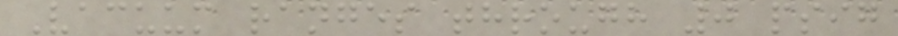Vacuum ranges through 0 psig
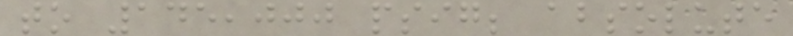to 145,000 psig; absolute
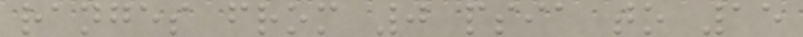ranges from 0 psia to 15
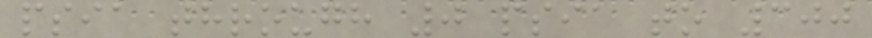psia through 0 psia to 300
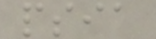psia
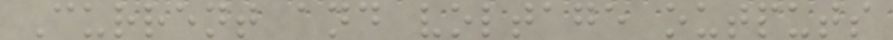Current and voltage outputs
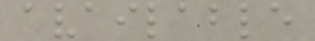available
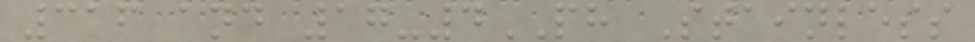316 and 17-4PH Stainless
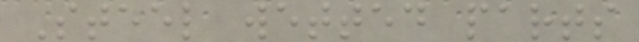Steel wetted parts
